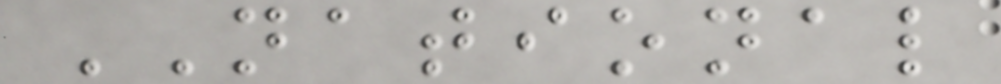NATIONAL
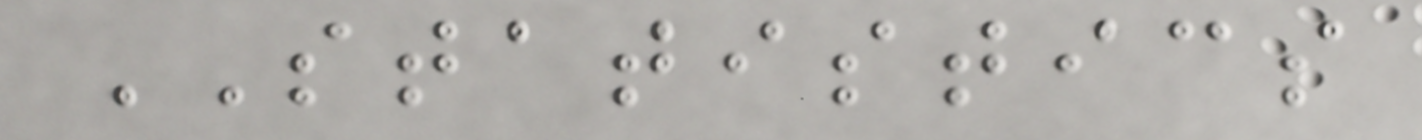STATISTICS
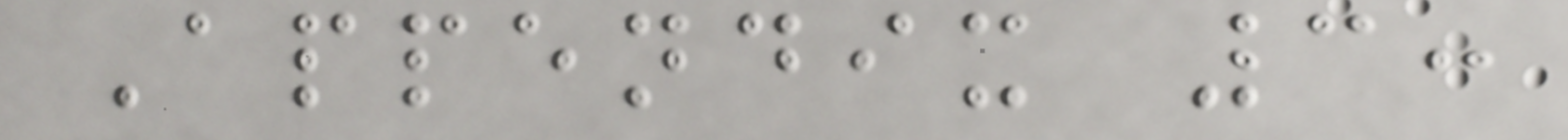Appendix 3:
